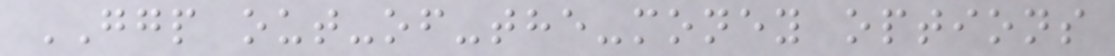GGP out-of-the-money options
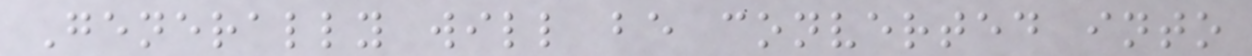Generally will be converted into
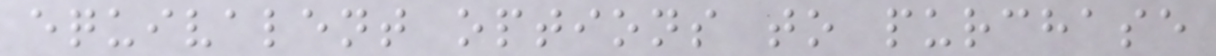equivalent options to purchase
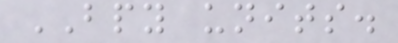BPY units.
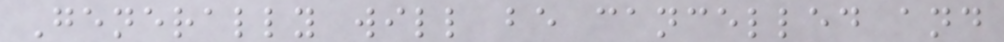Generally will be cancelled and
